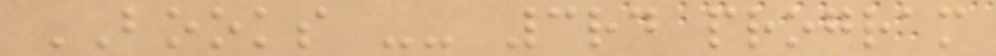BOOKS -- 3rd program
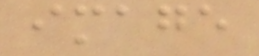image
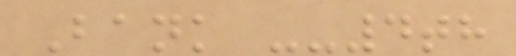Bank --4th
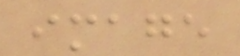image
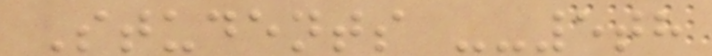Students --5th
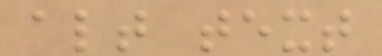alt text
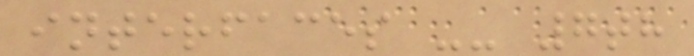interfaces -- 7th
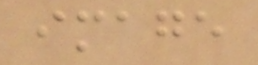image
